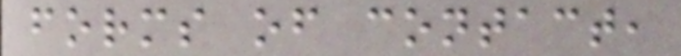forms of contact,
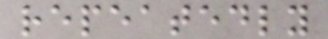repeatedly
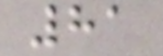81
